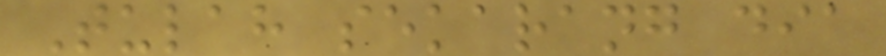Tulah sekarang dia
